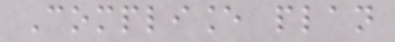Compliance plan
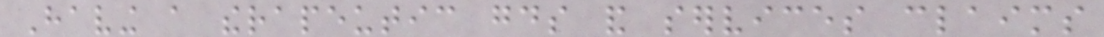Having a therapeutic goods and services claims
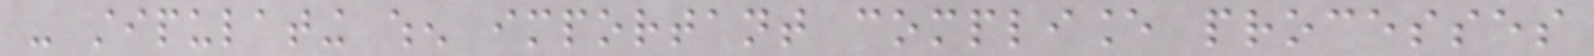- stipulating when important compliance processes
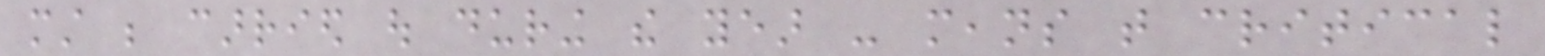must be carried out during the year - means that critical
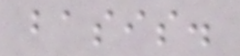basis.
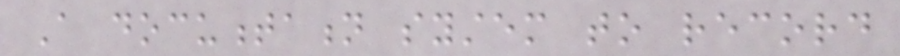A documentation system to record
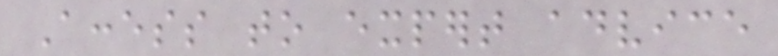Access to expert advice
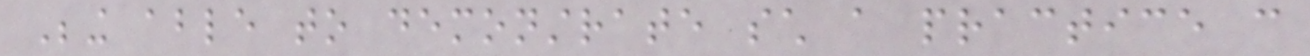Being able to demonstrate such a practice can
